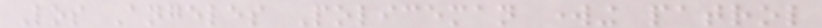Los Angeles Policeman working patrol
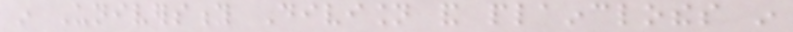in University Division and plainclothes in
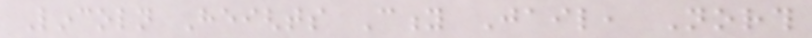Lincoln Heights City Jail, North
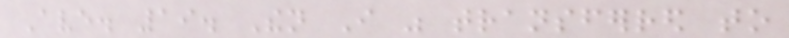Ave. 19. Then I was transferred to
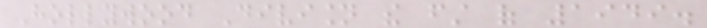Hollywood Division the first of 1949.
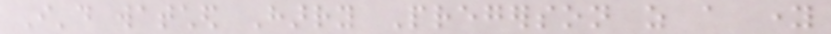I'd watched Harry Pregerson as a young
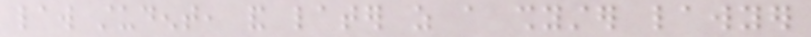law student, and later as a shyster lawyer
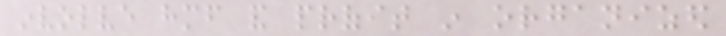involve himself and profit in organized
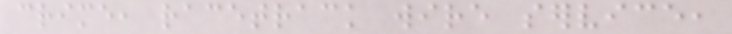crime, racetrack wire service,
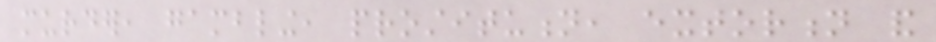murder, gambling, prostitution, extortion and
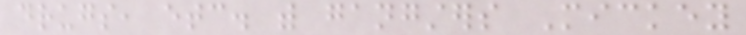drugs, etc. with gangsters Mickey
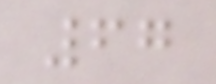67
